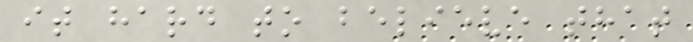it hard to believe that
